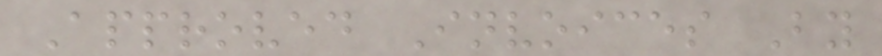Approved Invoices By
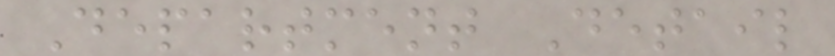Department Detail
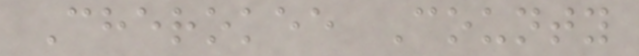Cherokee County
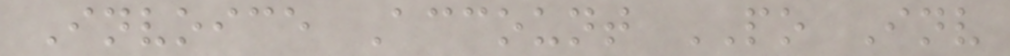Invoice Account PO Inv
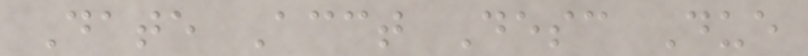Date Acct Desc Due
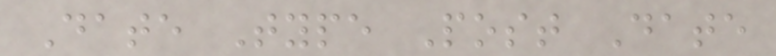Date Type Post Date
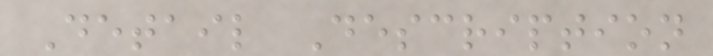Detail Description
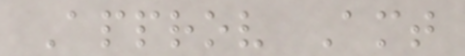Approv Amt
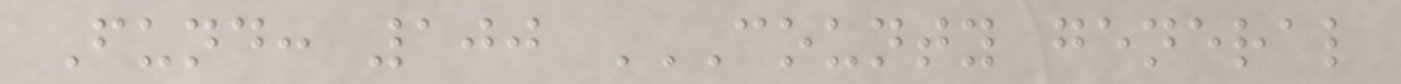Fund: 100 COUNTY GENERAL
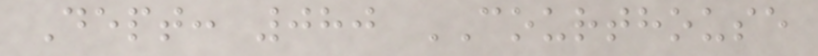Dept: 080 COURTHOUSE
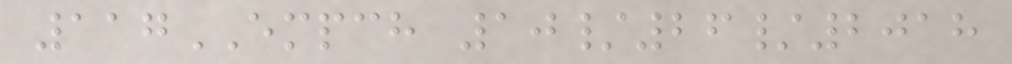117EMPCH 10/26/2018
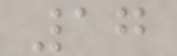17
